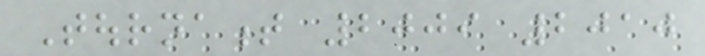Tournament 2009 2010
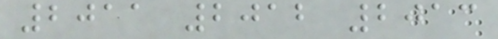2011 2012 2013
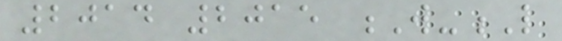2014 2015 W-L
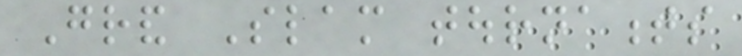Grand Slam tournaments
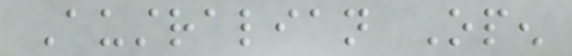Australian Open
